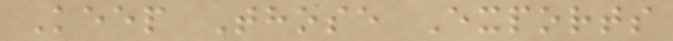Keep Those Exports
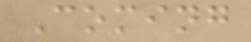Coming
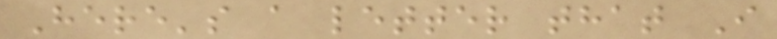Here's a letter that I
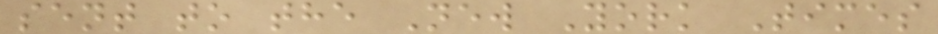sent to the New York Times
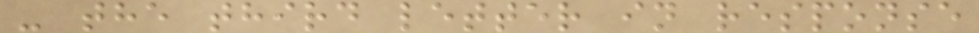- the third letter in response
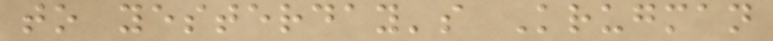to yesterday's Krugman
